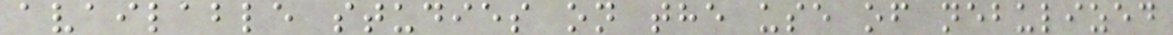available studies on the use of nebulized
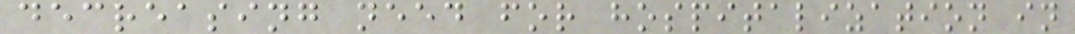decreasing need for hospitalization in
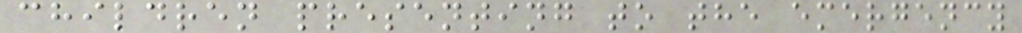children presenting to the emergency
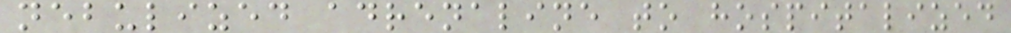nebulized adrenaline to hospitalized
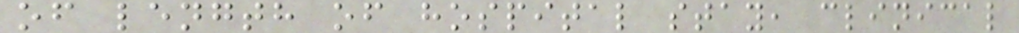of length of hospital stay, clinical
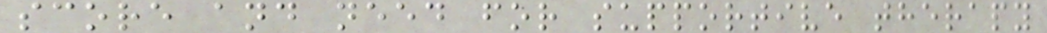score and need for supportive therapy
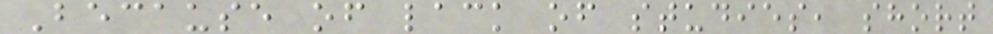Because of lack of studies, short
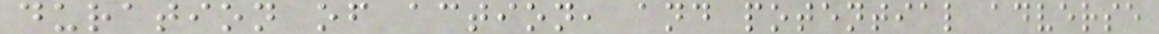duration of action, and potential adverse
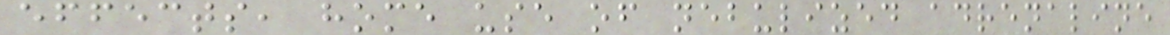effects, home use of nebulized adrenaline
